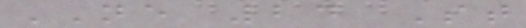NE 24 St
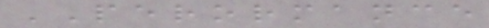PERORMANCE
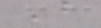B
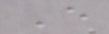E
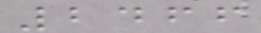2466
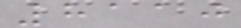8110
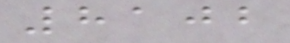8102
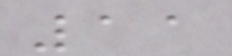11
